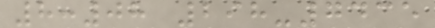8:08 298-7435
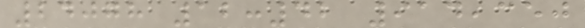24078 12:42 914,350
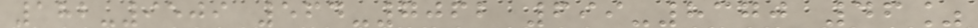182-9509 564-7062 699-8370 46%
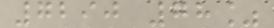7290 78%
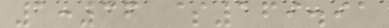1:36 $169.91
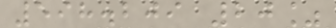598.209 20%
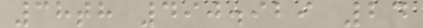38th 490.929 24
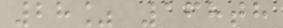28% 168th
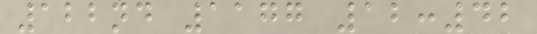122nd 1177 12:42
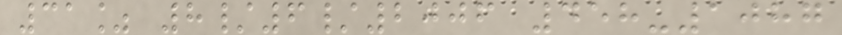31% 8/6/2006 458-1087
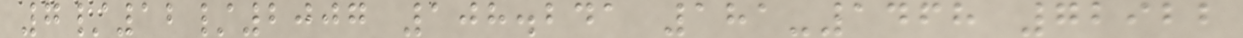7/12/2007 108.241 181-1468 72922
